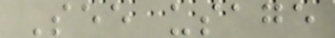See usage
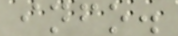info.
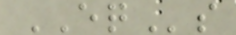EQs
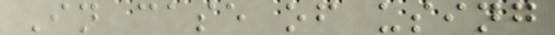In case of using
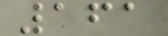161
